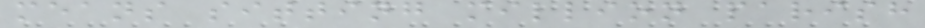means sitting million parish
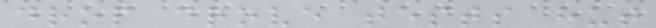drop drove tests hut
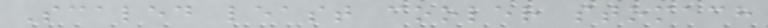Scaled least cooler stomach
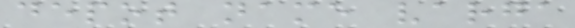depot name varga
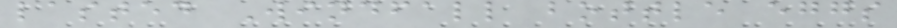lasted Windfall bottle eggs
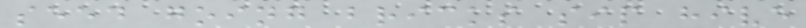seed going bricks sip hive
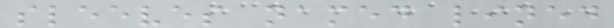sleeves named lined
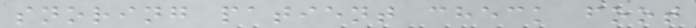snoring patient check foot
